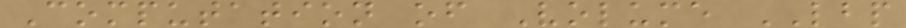Computation of Volume LBP
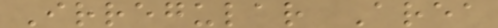Irregular Area
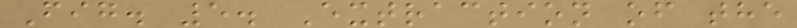Fig. 5. Extraction of the
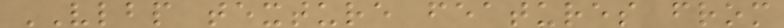VLBP texture features from
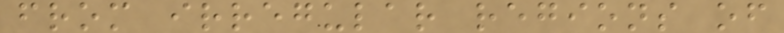from irregular regions of
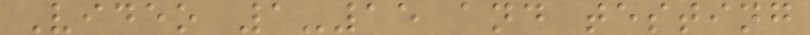Video 1-15 and testing
